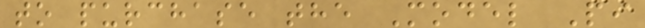to purchase the Model Pi
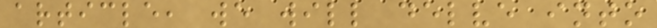article, we will delve into
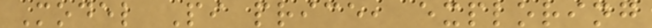Model Pi price, exploring
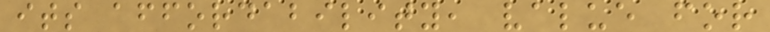its affordability, value for
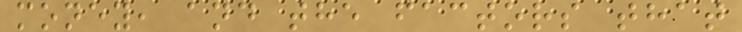money, and the factors that
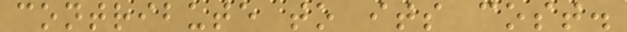contribute to its cost.
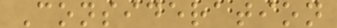Consideration
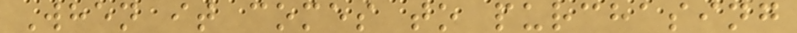When it comes to purchasing
